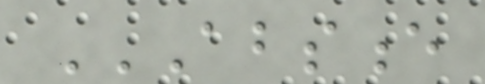ABSENCE
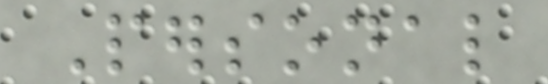Personal
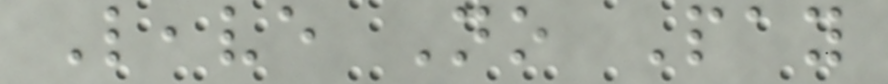Leave No Pay
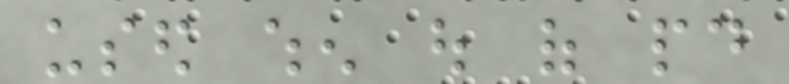used when out of paid
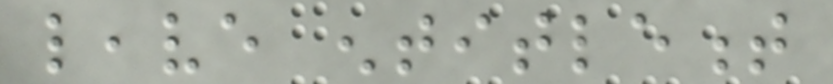leave entitlement
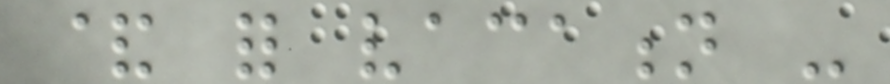& for vacation -
